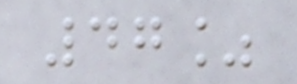47%
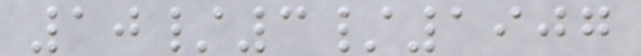10/3/1907
